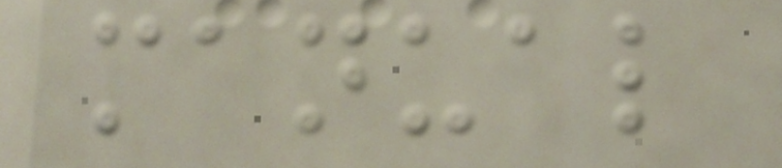manual
